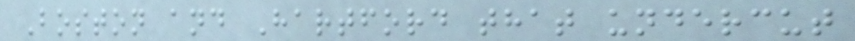Boston and Hartford that undercut
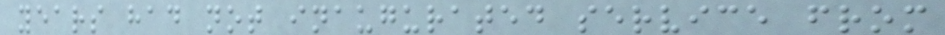years had not inaugurated service from
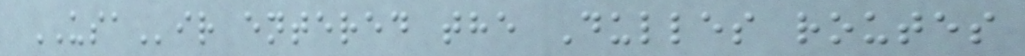USAir entered the Dulles routes
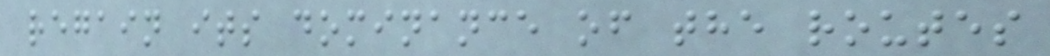regain its dominance of the routes
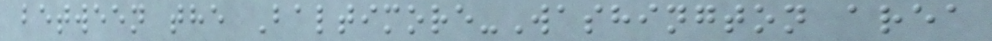between the Baltimore-Washington area
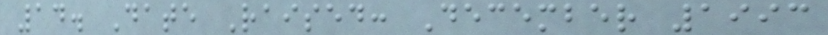14. Date Raised: December 1993
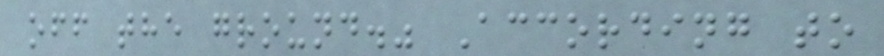off the ground." According to
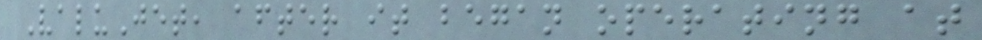ValuJet, after it began operating at
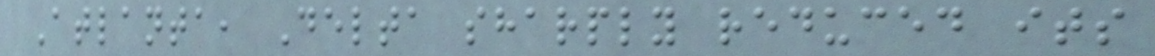Atlanta, Delta sharply reduced its
